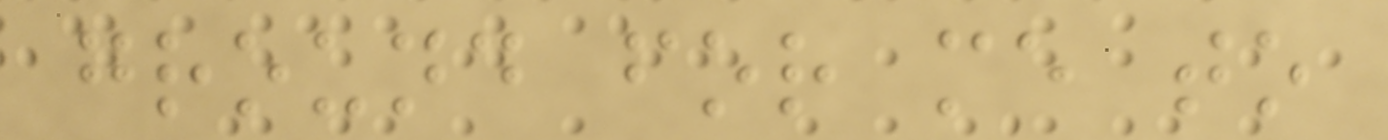ground for me to
